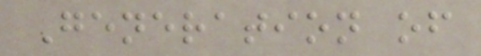Generation of
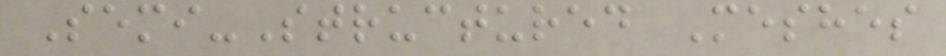Semi-Structured Meshes
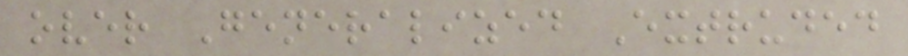over Generalized Extruded
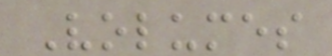Volumes
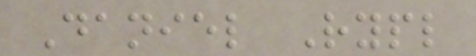Daniel Rypl
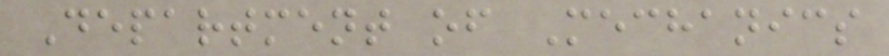Department of Mechanics
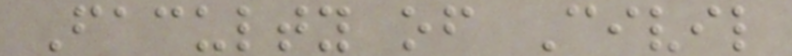Faculty of Civil
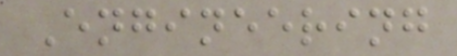Engineering
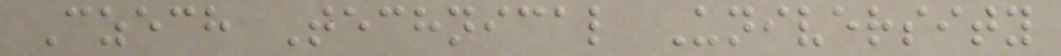Czech Technical University
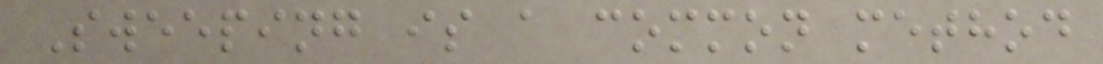Sweeping is a common method
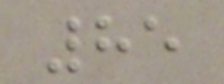85
